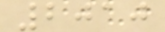2010
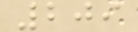209
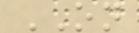ON
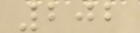202
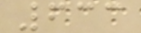633
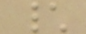\
